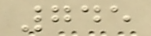745
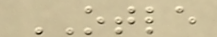OTLE
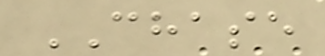CHASE
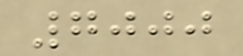7000
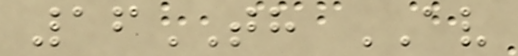16TH AV
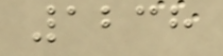1238
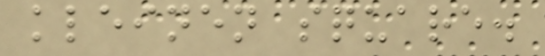kleinen square.
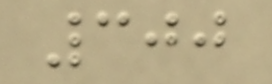300
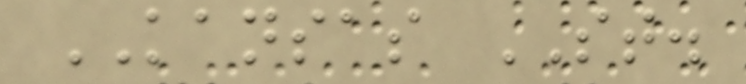KANSAS ST.
